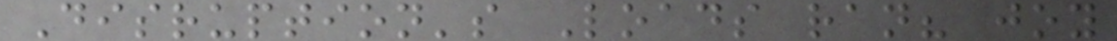Disruption's Loads ran? joy
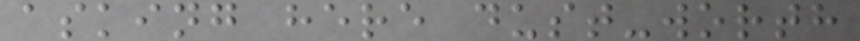asking here dust-worth
